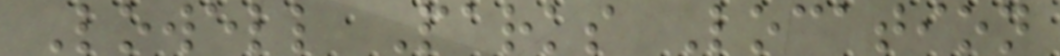Lowell Parks Location
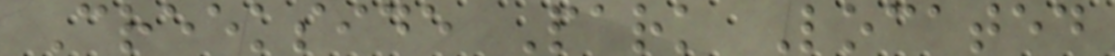Creekside Park Located
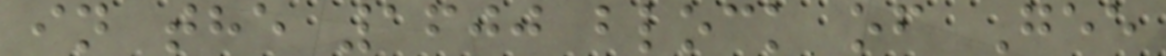in the 1600 block of Gee
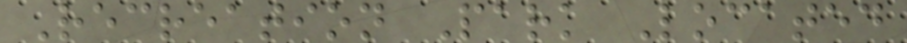Recreation Park Located
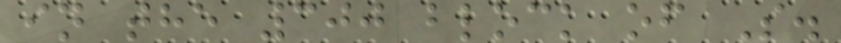in the 300 block of S.
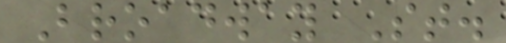Broadway St.
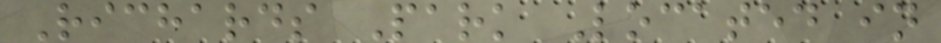Richards Park Located in
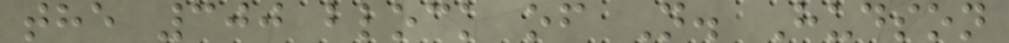the 300 block of N. Hudson
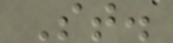St.
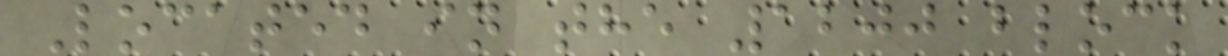Located in the 1200 block
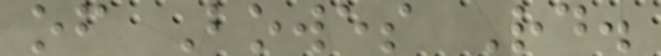of Bowes Rd.
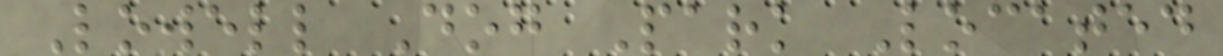Lowell Dog Park Located
